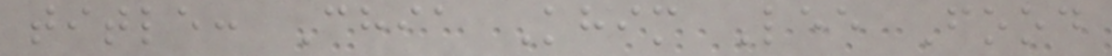title: Chia Khim Lee Food
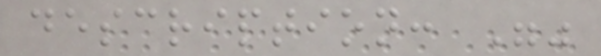description: ""
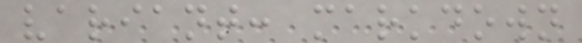variant: markdown
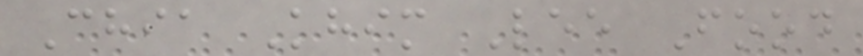Chia Khim Lee Food
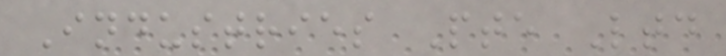Industries Pte Ltd
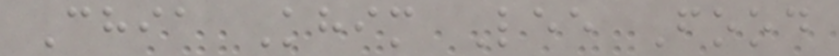Chia Khim Lee Food
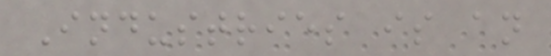Industries is an
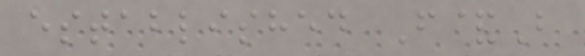established F&B
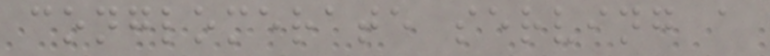conglomerate serving a
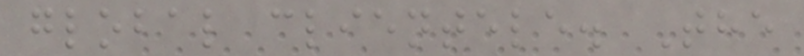global clientele. The
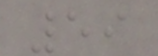59
